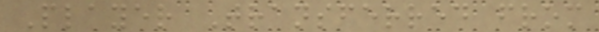Player Transferred from
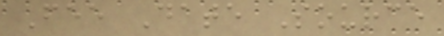Fee Date Source
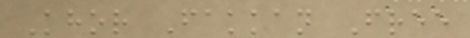Khor Fakkan Free
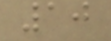10
